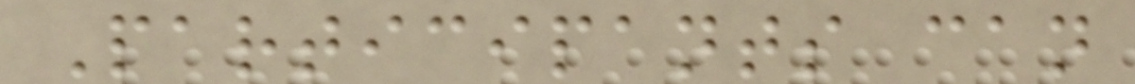Participants can
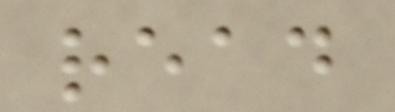read
